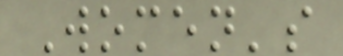Women's
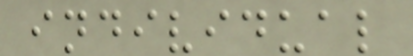individual
